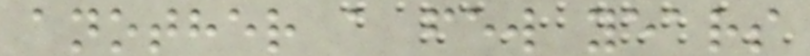another a few years
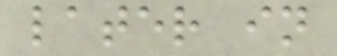later in
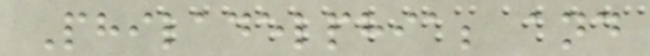Philadelphia; and
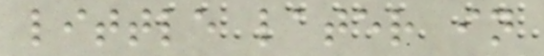little later in
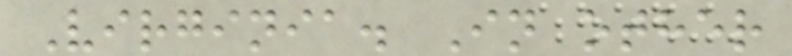Virginia. In other
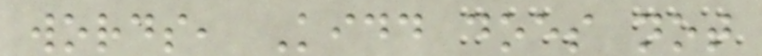words, Kidd does not
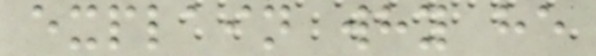explain why he
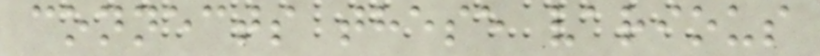connects these various
